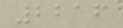2216
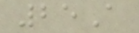25A
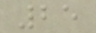25
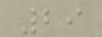29
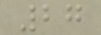27
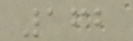162
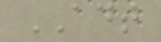ADT
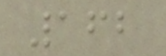162
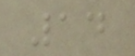14
